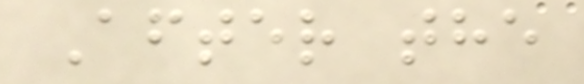After the
